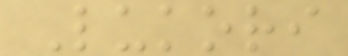Lukori
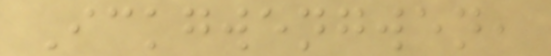Ickgwengwen,
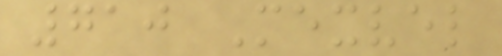710 Mexvel
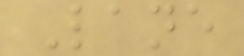Lane
